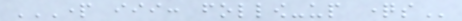PART III: FOLLOW-UP QUESTIONS
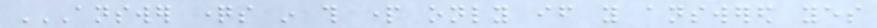ANSWER QUESTIONS IN THIS PART ONLY IF YOU ANSWERED YES
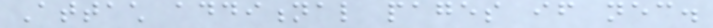Attach additional pages if necessary.
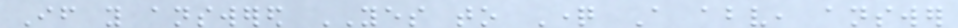If you answered YES to Question A above, answer
